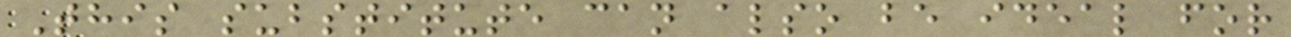This substitute can also be ideal for
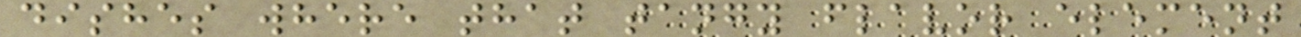dishes where that tangy flavor element
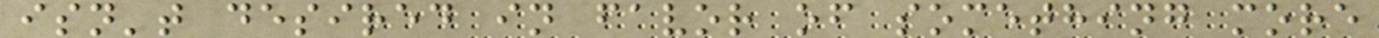isn't desired in favor of something more
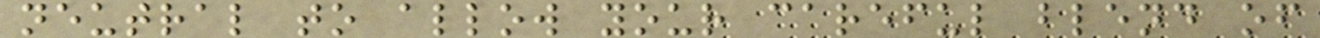neutral to allow your careful blend of
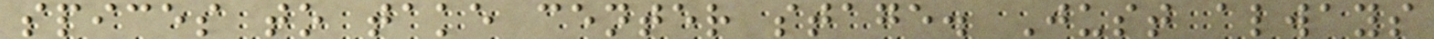spices to take center stage. Just always
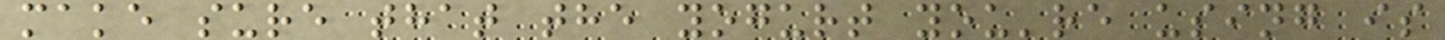make sure that the yogurt you're using is
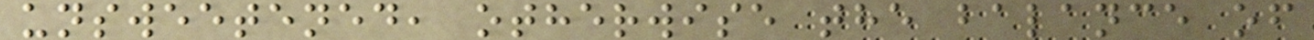unsweetened, otherwise the balance of
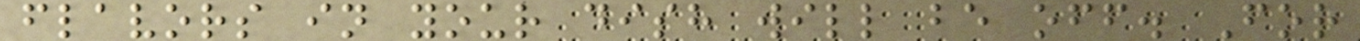flavors in your dish will be off. For
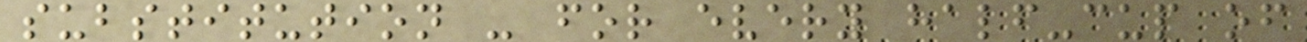substitution - for every half-cup of
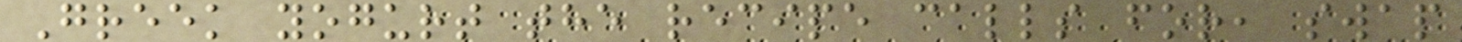Greek yogurt the recipe calls for, swap
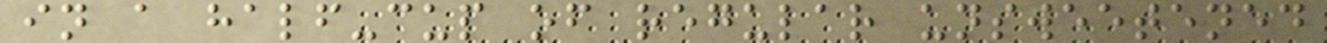in a half-cup of regular unsweetened
